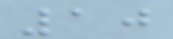10
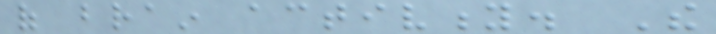of brain activity. The
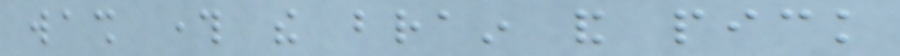wash through the brain and pick
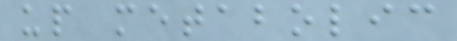up metabolic
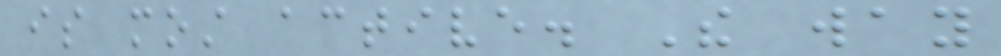is most active. The way
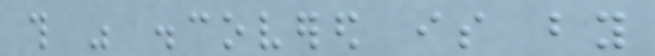this was discovered is by
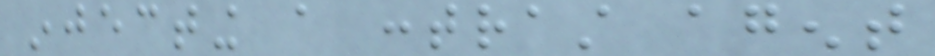injecting a contrast agent
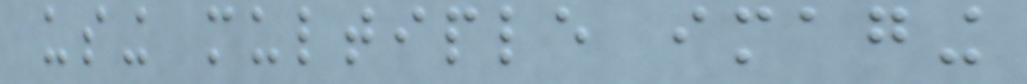using multiple imaging
